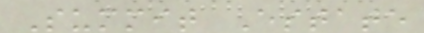Summit Estate
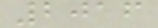2016
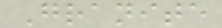Granite
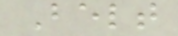Belt
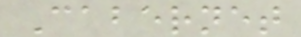Cabernet
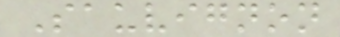Sauvignon
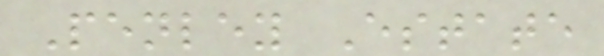Penley Estate
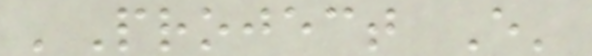'Project E'
